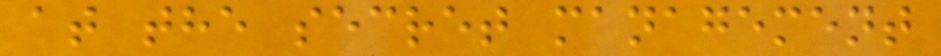at the secret management
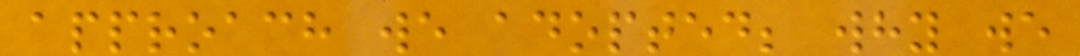approach we adopted; why we
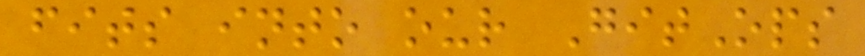fits into our GitOps
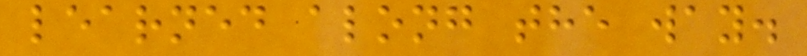learned along the way.
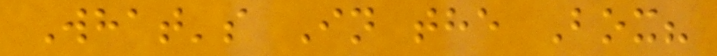What's In the Box?
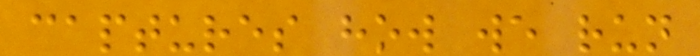captures how we run
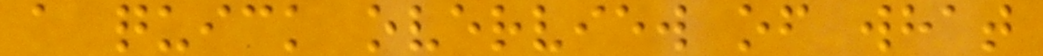a quick overview of what
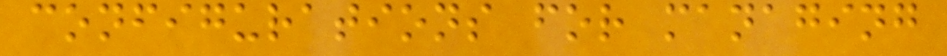configurations for managing
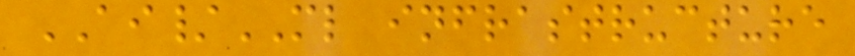AI/ML infrastructure
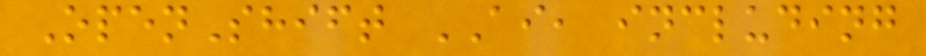OpenShift AI, including
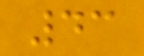43
